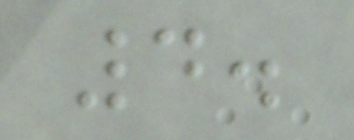4.
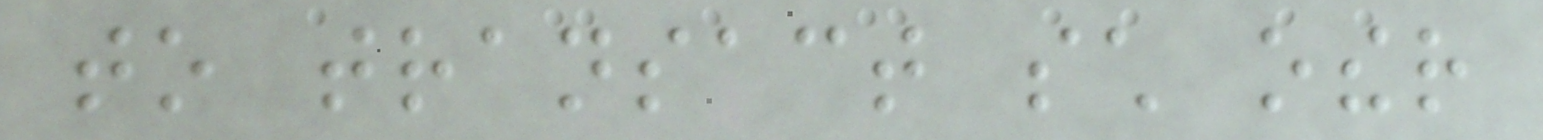to transact such other
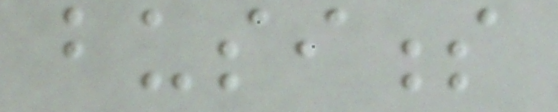business
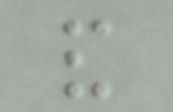and
